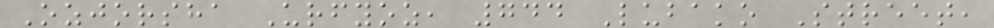Ozjorsha Urfyoz, 744 Lubako Street,
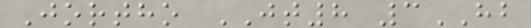Jortho JT8 3HB
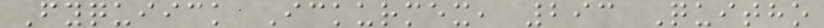Fyquiick Ickurmex, 293 Quitho
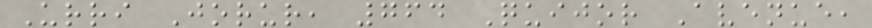Urri Jorur, 764 Quijor Avenue,
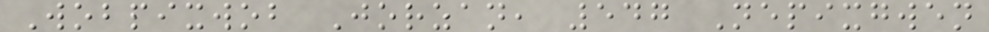Wobpixwob Jorzan, 547 Nepixgwen
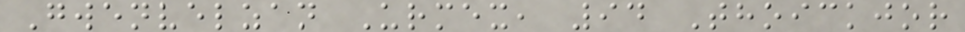Gwenvelzan Urmex, 94 Thoickjor
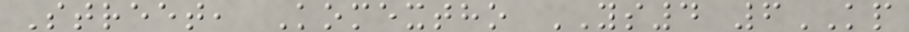Street, Komextho YS4 6KP
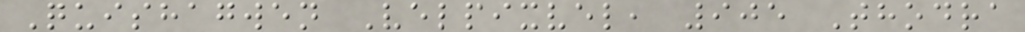Quishagwen Velpixvel, 905 Thodra
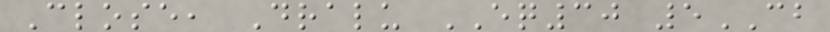Close, Dralu EQ30 5CB
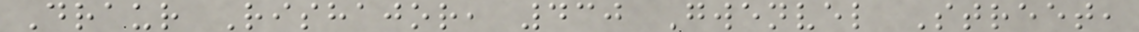Draur Rishajor, 430 Gwenvel Street,
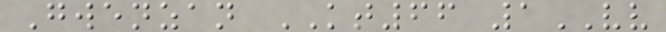Gwenzan KT66 1VV
